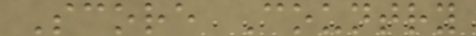Score Country
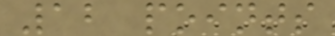12 points
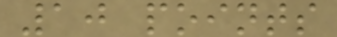10 points
